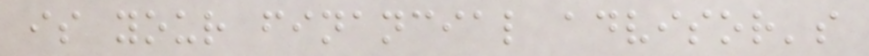is your financial advisor's
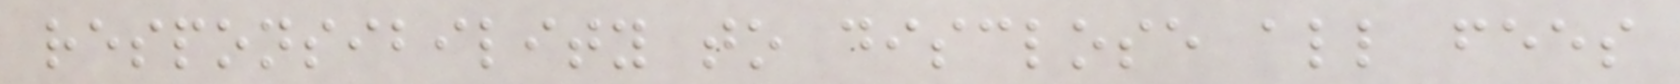responsibility to disclose all fees
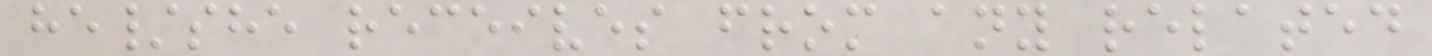he/she receives from any related
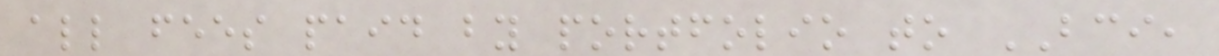all fees paid by portfolio to BCI,
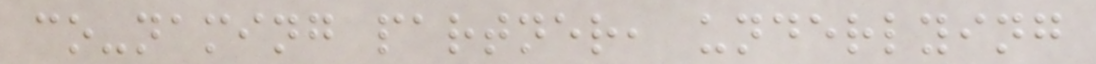co-naming partner, underlying
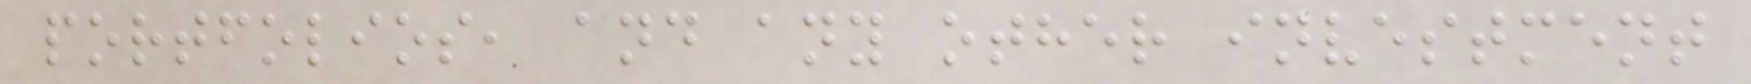portfolios, and any other investment
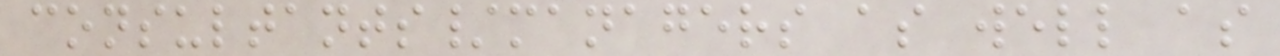consultants/managers as well as
